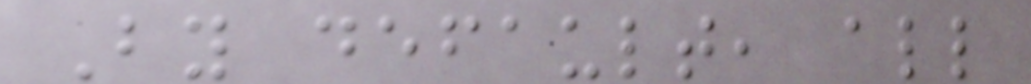By default, all
